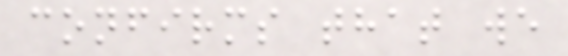confirms that we
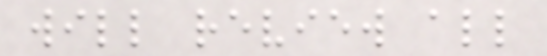will review all
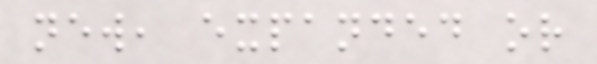new, expanded or
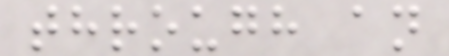through an
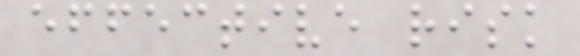effective risk
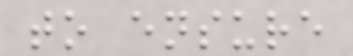to ensure
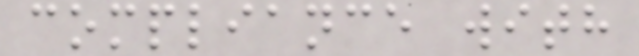compliance with
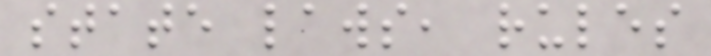state laws, rules
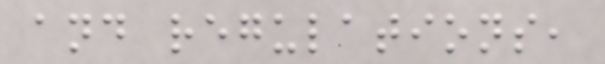and regulations,
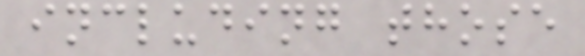including those
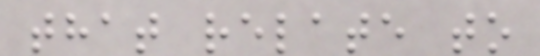that relate to
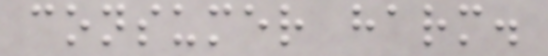consumer harm.
